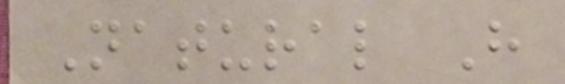Natural H
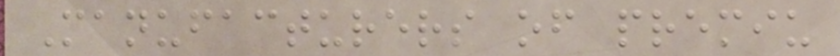Manufacturers of premiu
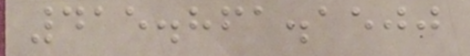415.861.1500
